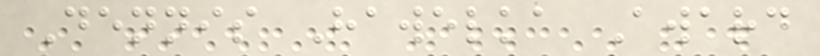Dennis Hawelka Award
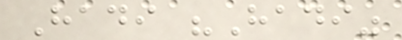Hadi "Hadi"
